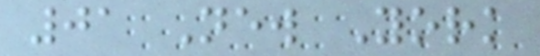01 New York
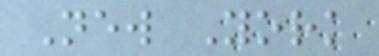New York
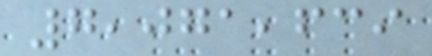7,071,639
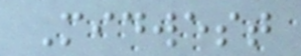Midwest
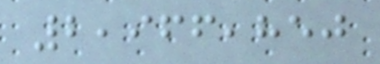2,966,850
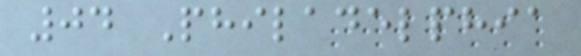04 Philadelphia
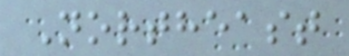Northeast
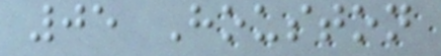05 Houston
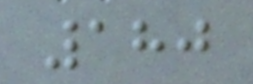180
